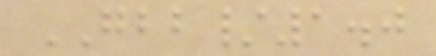GBB/1.0
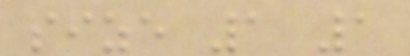size 1 1
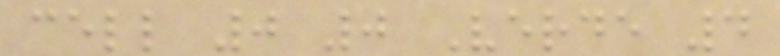cell 0 0 Verde 4
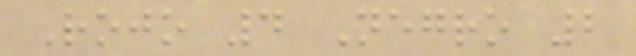Rojo 4 Negro 2
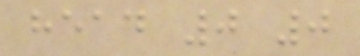head 0 0
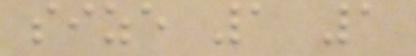size 1 1
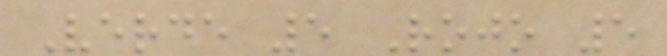Verde 5 Rojo 5
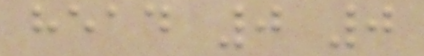head 0 0
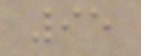95
